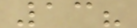13?
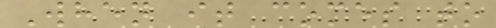When it comes to
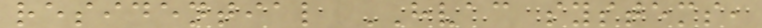residential HVAC systems,
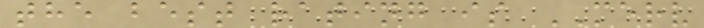the best rating is MERV
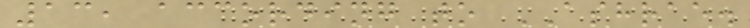13, according to ASHRAE.
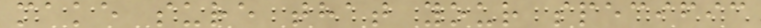make sure that your specific
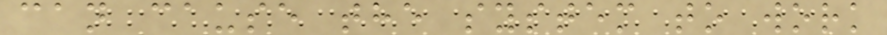can cause the system to work
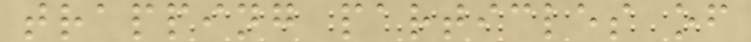trapping particles of
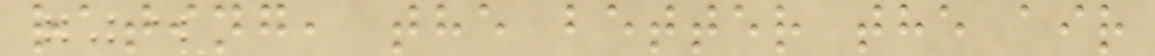rating, the better the air
